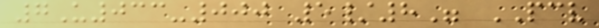7U033-000 5/8" PCV
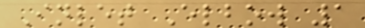Inlet Elbow 1
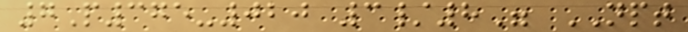7P375-020 3/8" NPT
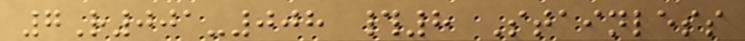7R001-008 #8 Stainless
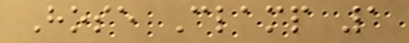Hose Clamp 1
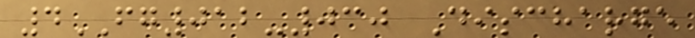4FG012-030 Discharge
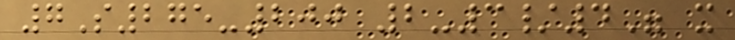7S275-200 2-3/4" x
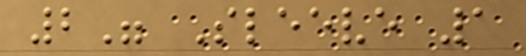2" Sleeve 1
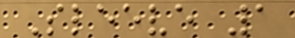Sleeve 1
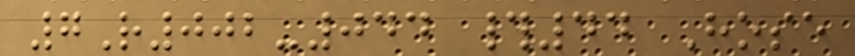7R002-044 #44 Hose
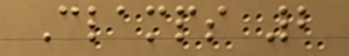Clamps 2
